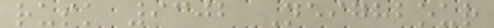rusk 9302 Neighbour
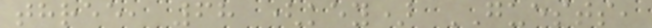three, 68 (key) GUESTS,
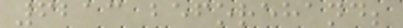6213 beforehand;
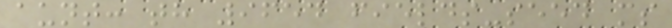aunt: th 9654 fields-seed ms
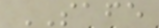SAFE
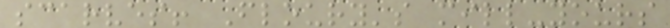scarves! Floury's mill-yours
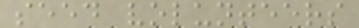seed volunteers
